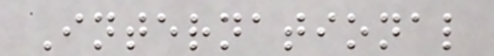International
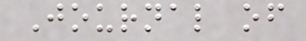Journal of
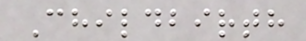Childbirth
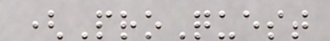(ProQuest
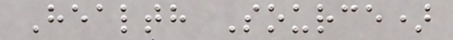Health Source)
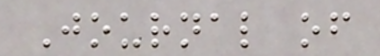Journal of
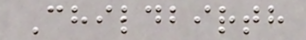Childbirth
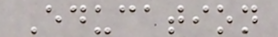Education
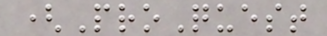(ProQuest
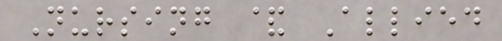Nursing & Allied
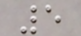5
